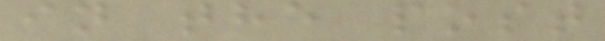in the post
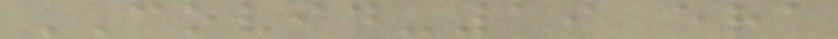COVID-19 era
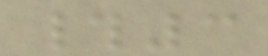#3
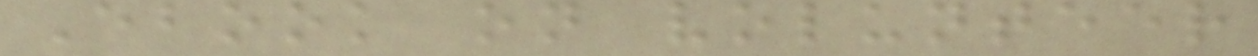Ebook on volunteer
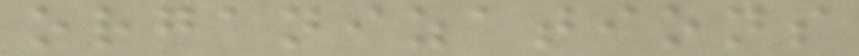organizations
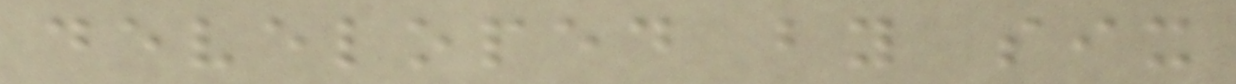developed by six
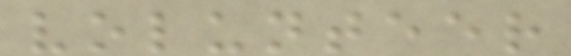volunteer
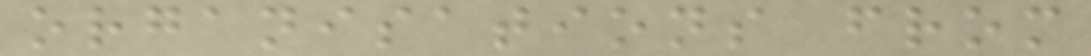organisations from
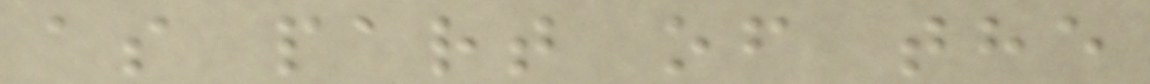as part of the
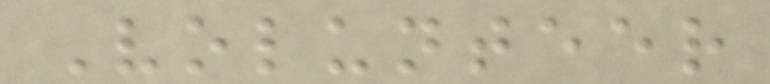Volunteer
